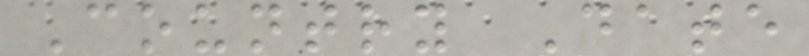Country Date
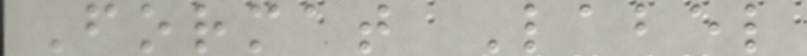Format Label
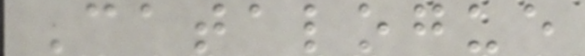Catalogue
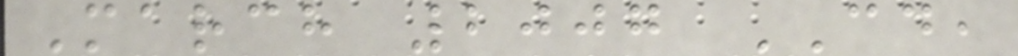March 2007 CD,
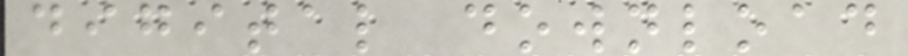digital download
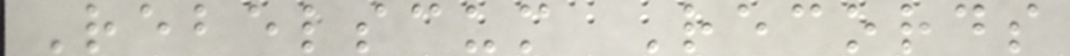Rebelscum Records
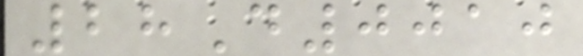28D0010
